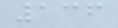136
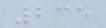235
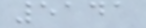5141
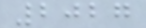2027
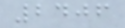2406
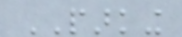PARKING
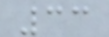33
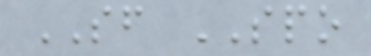SF SPO
